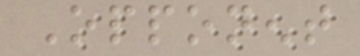Opponent
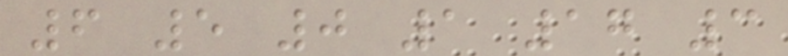6 5 0 1 17 3
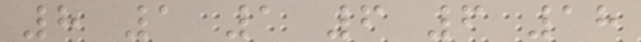8 1 1 6 6 18
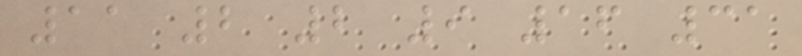11 2 2 9 16 31
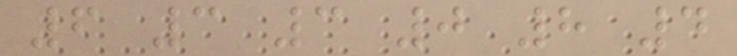6 3 3 0 8 4
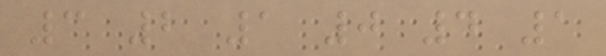3 2 1 0 4 1
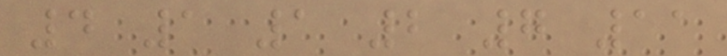4 1 1 2 7 11
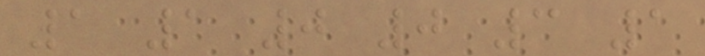1 1 0 0 3 1
